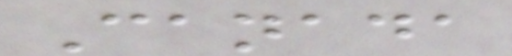Canada
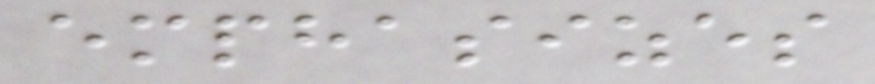emphasizes
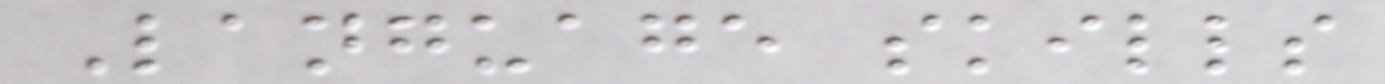Language skills
